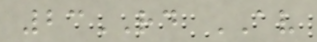23RD AV
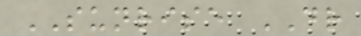SUNRISE DR
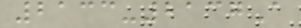2133-2137A
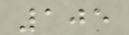105
